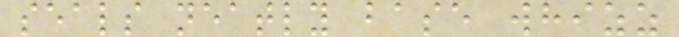seals neatly base whizz
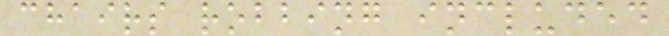chairs robbing included
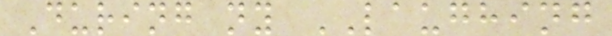During ny LAUGHING
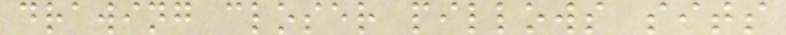drawing closer pillows sits
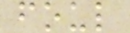foul
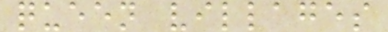queen villages
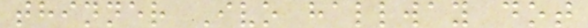thinner Ivo hallway dot
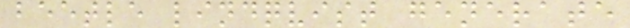beetle lindqvist generate
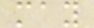may
